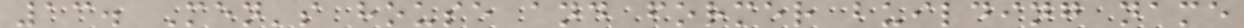13. Men's house and former building name
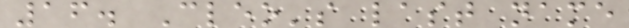16. Cleo's last name
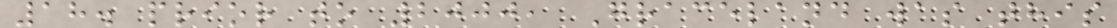18. prior to 2000, Graceland was this
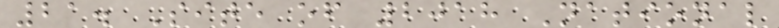21. Site of 2018 National
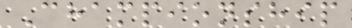Championship
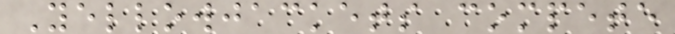Yellowjackets compete
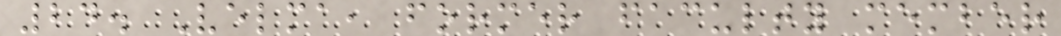24. Velma, former faculty member
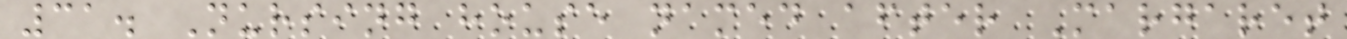31. Nursing house named after Margaret
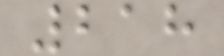218
